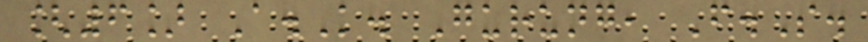[6] A.K. Gurung, F.S.
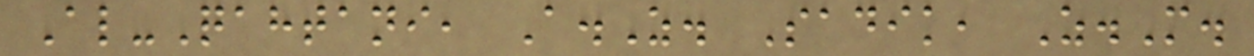Al-Qahtani, A.Z. Sadik, Z.M.
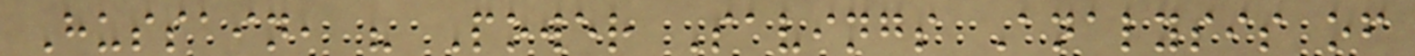Hussain, " Power Savings Analysis of
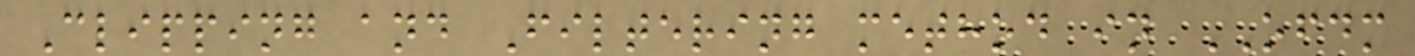Clipping and Filtering method in OFDM
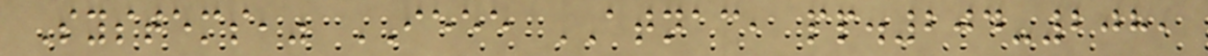Systems," IEEE ATNAC, pp.204-208,
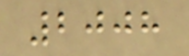2008
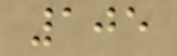105
